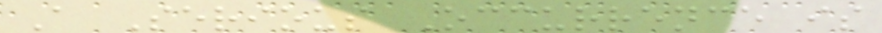A Serious Occurrence is
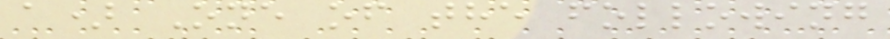a) One of the following
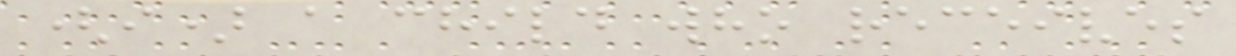(i) a child who receives
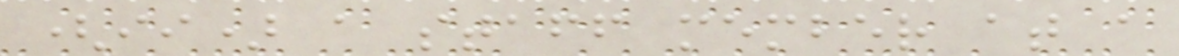(ii) a staff member at a
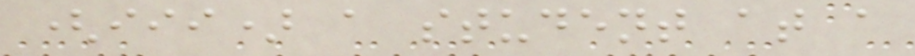(iii) a student at a
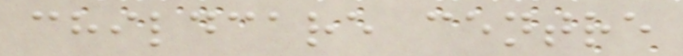childcare centre
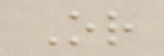Or
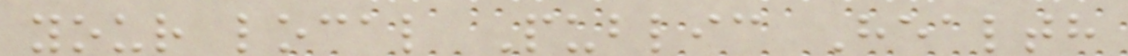your local Public Health
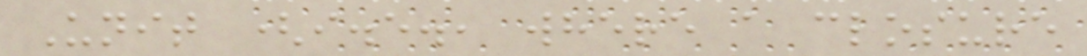Unit (i.e., where a closure
